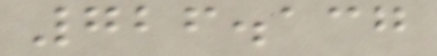726.137
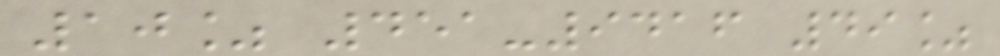10% 451-9416 49%
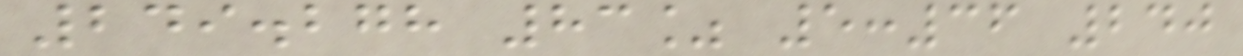249.278 83% 5:36 240
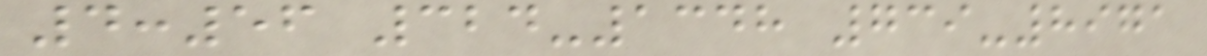4:56 324-1348 739-8971
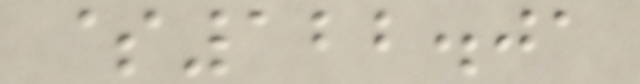$122.01
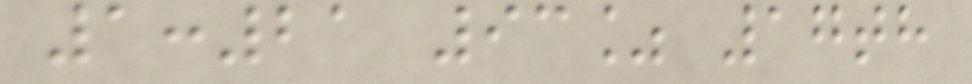1:21 93% 17th
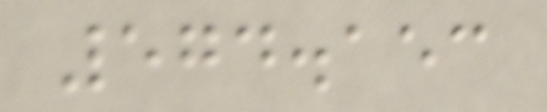574.153
